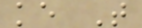ke T
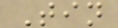Tin
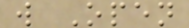w Open
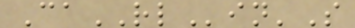CaRLin'S
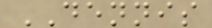DENNIS
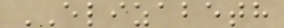ELIZABETH
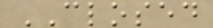CLOSED
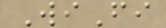WiFi
